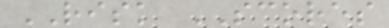RISK SCORES
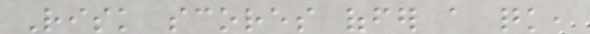Risk scores offer a quick,
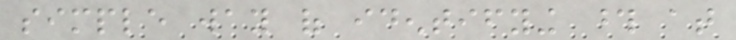simple way of identifying those at
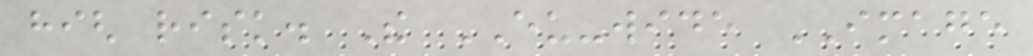high risk. The EU-wide IMAGE
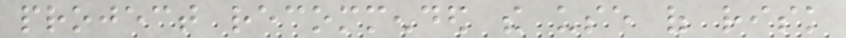project recommended the use of risk
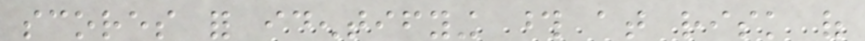scores for identifying those at risk of
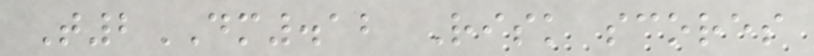T2DM.12 Risk scores
